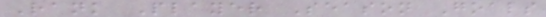Rank Player Season Goals
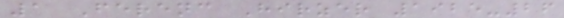1 Ferenc Hirzer 1925-26
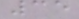35
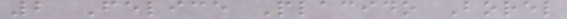2 Felice Placido Borel
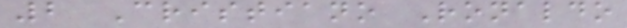2 Cristiano Ronaldo
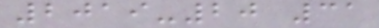2019-20 31
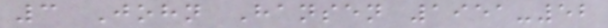3 John Hansen 1951-52
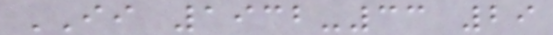II 1932-33 29
